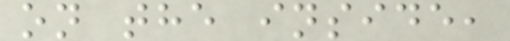on the inside,
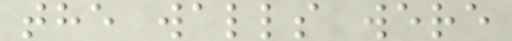the walls were
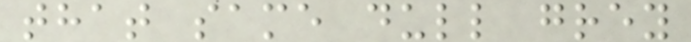that same dull grey
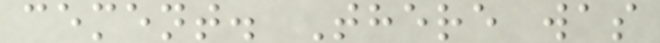cement. There was
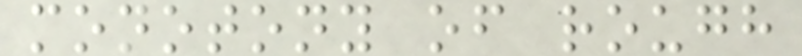monotony of rough
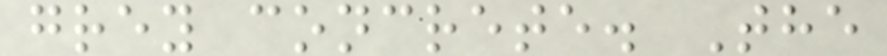grey concrete. The
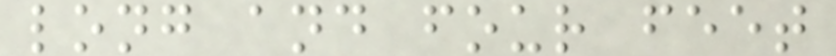long and four feet
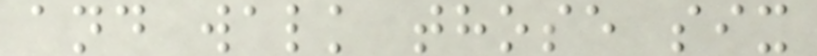and walk those six
